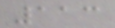113
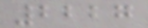2227
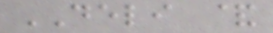DELI &
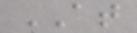AT
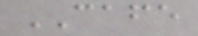CAFE
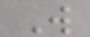W
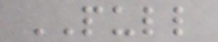PULL
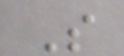S
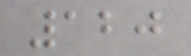120
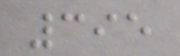395
